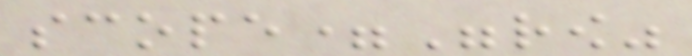scope="row"
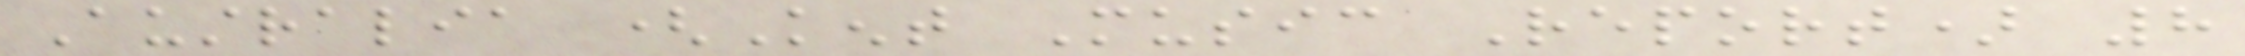Australia (Kent Music Report) 8
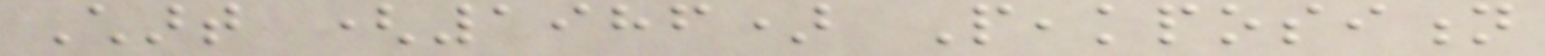Chart (1986) Peakposition
